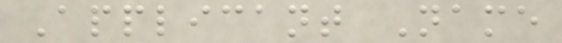Applicant Name
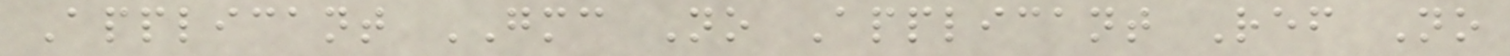Applicant GMC No Applicant Ref No
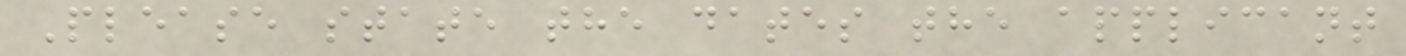Please state the dates the applicant
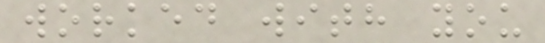worked with you
